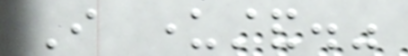I understand."
